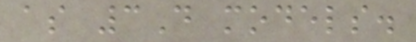as 3D models.
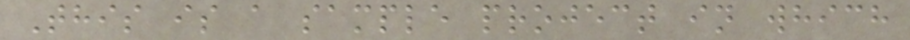This is a sample project in which
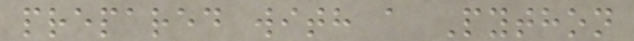prepared with a Python
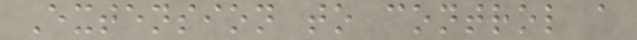Extension to control a
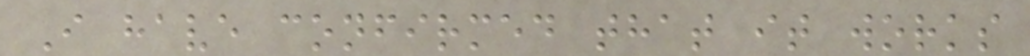I have confirmed that it works
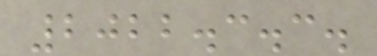2022.3.3.
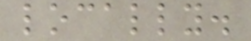locally.
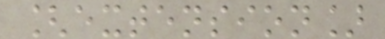[extension]
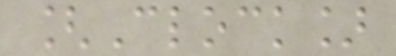[Clock]
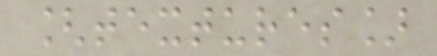[textures]
